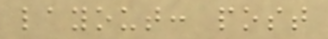layout: post
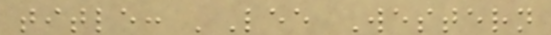title: 'Lee Western
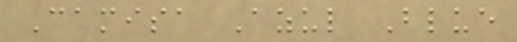Camisa Azul Blue
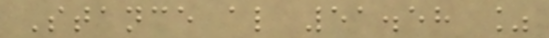Stance al 51.58 %
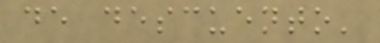de descuento'
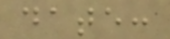date:
